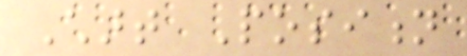Chart Position
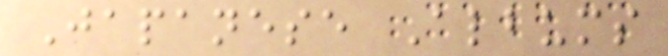Japanese Albums
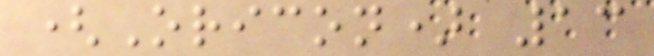(Oricon) 13
